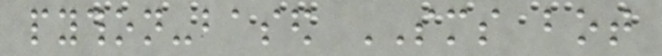python-based SMS bot
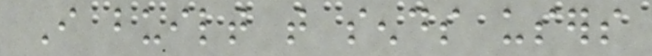I built that sends users
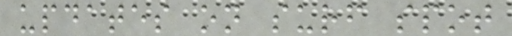updates on surf spot
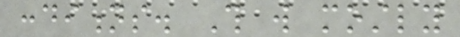conditions. This will mostly
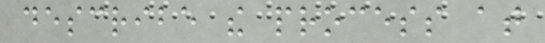describe the process at
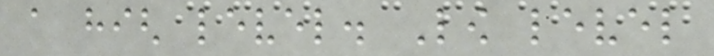a high level. Low level
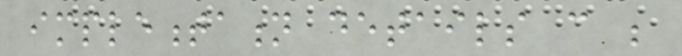implementation details can be
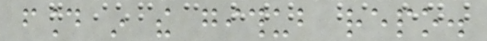found in the github repo.
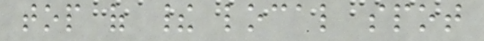top of their local spot
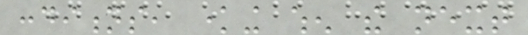conditions, knowing when the next
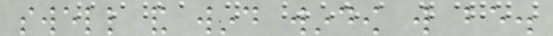swell and wind window will be.
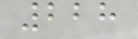228
